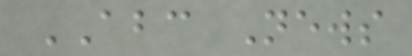ABC News
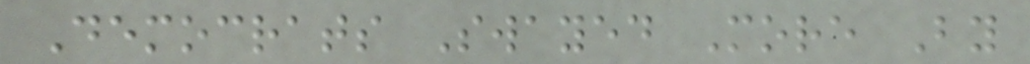Democrats Swayed More By
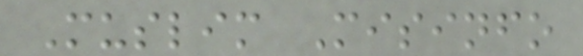Muslim Misinfo
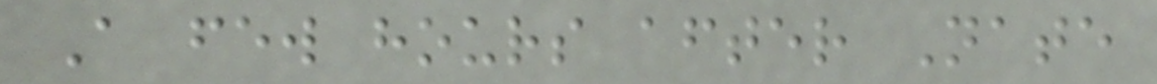A few hours after Nate
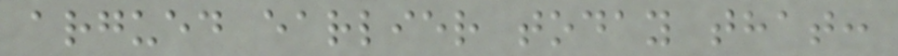argued earlier today that:
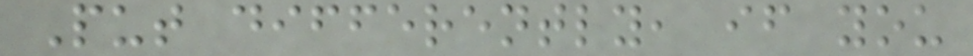Put differently, if you
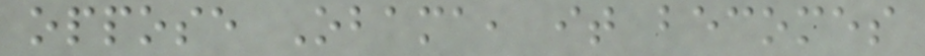oppose Obama, it becomes
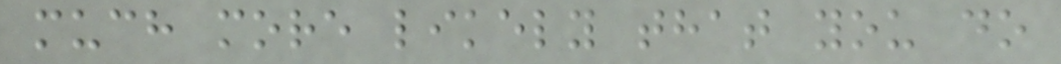much more likely that you do
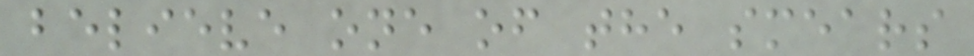believe one of the smears
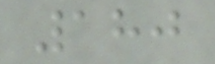180
